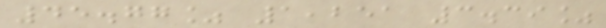45.77% 1,251 3.39%
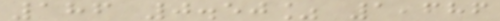186 0.50% 1,686
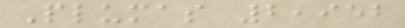Plumas 2,952
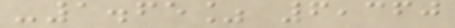-1.65% 6,360
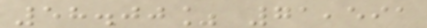58.00% 71,591
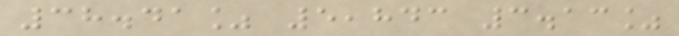38.41% 5,843 3.13%
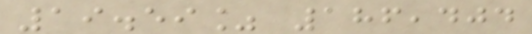19.59% 186,404
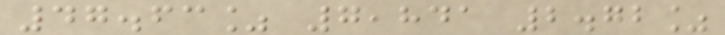47.63% 7,841 2.72%
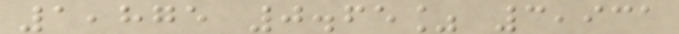1,875 0.65% 3,931
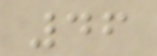46
